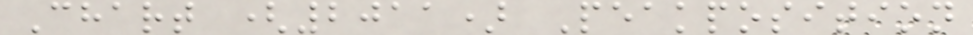Chart (2011) Peakposition
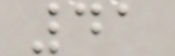41
